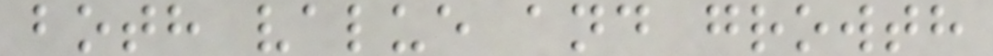both value and growth
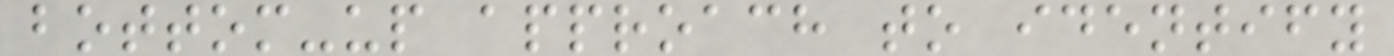bottom-up approach to identify
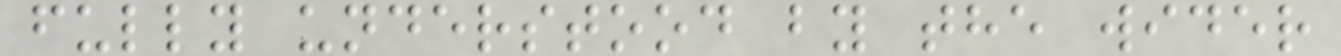fully understood by the wider
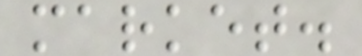market.
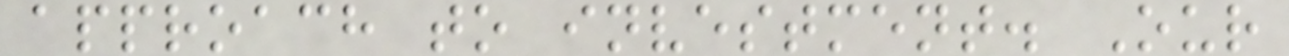approach to investment. Our
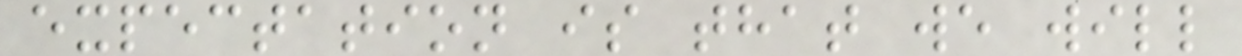expectation is that we will
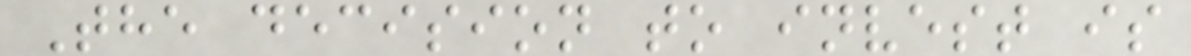The decision to invest is
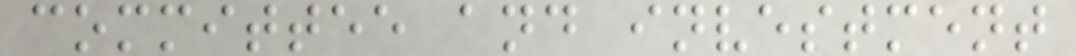committee and investment
